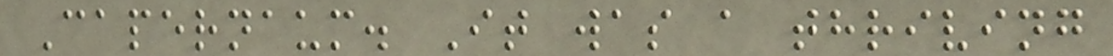Capernaum. It was a thriving
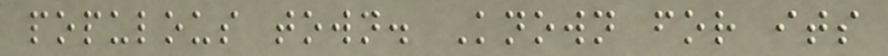populous town. Known for its
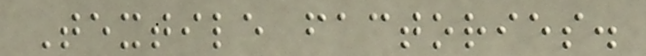Textile factories.
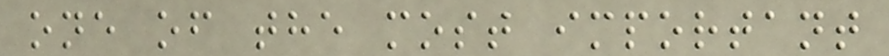one of the most important
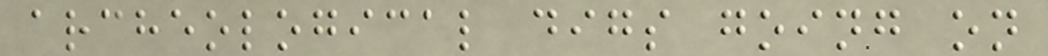archeological digs going on
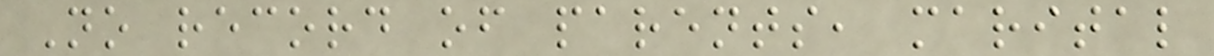No record of parents, marital
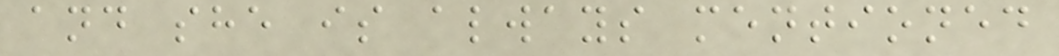and she is always mentioned
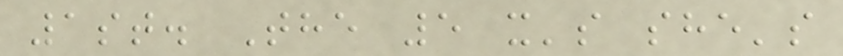1st. The 5 x's she's
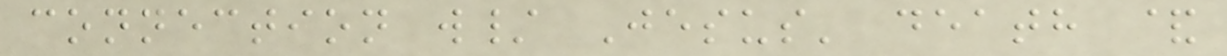connection w/ Jesus' death &
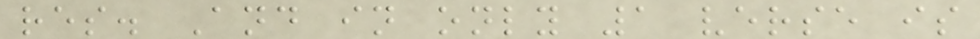res. And in only 1 verse is
